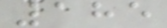185
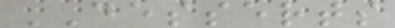DESSERTS
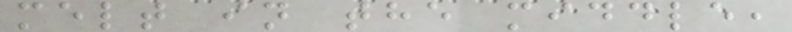melt in the middle,
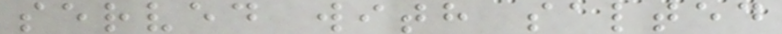served with salted
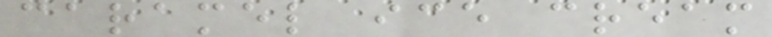caramel ice cream
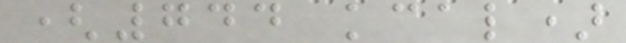(744 kcal)
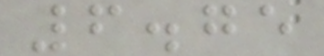6.75
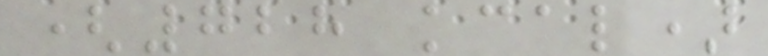(728 kcal)
